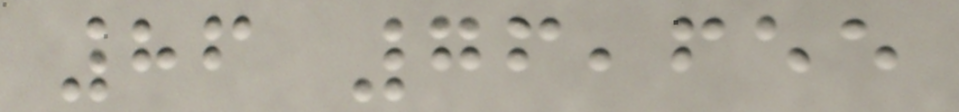86 76,655
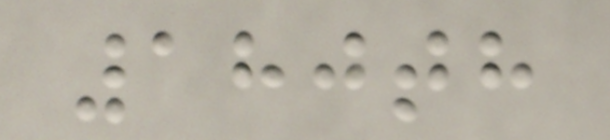180th
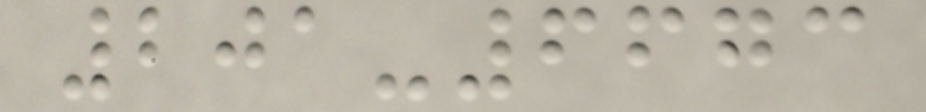201-6673
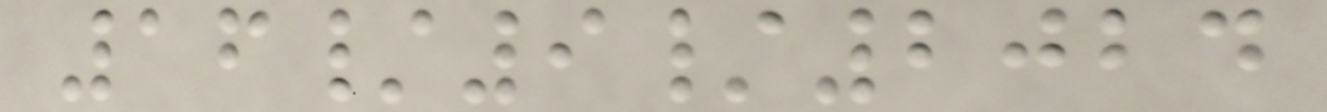16/9/2024
